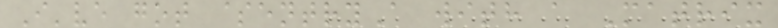I've got $entryA with a Matrix
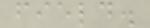field.
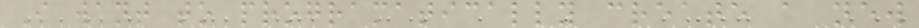I want to programatically create a new
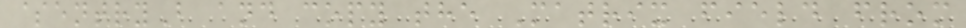$entryB and copy the Matrix field from
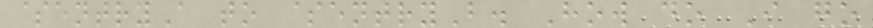$entryA to $entryB. How do I go
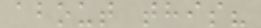about this?
